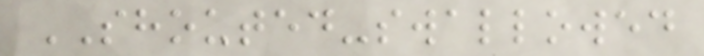SHOUTED-swallowed
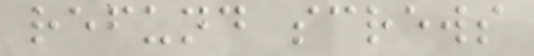refund screws
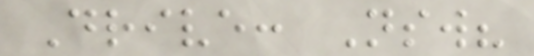Drive: Nsw?
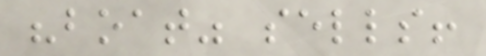"boat" sells!
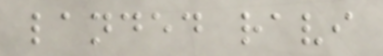landed ravi
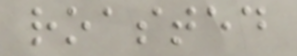roasted
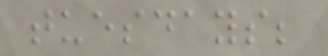tuesdays;
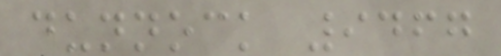dunnock 9467
